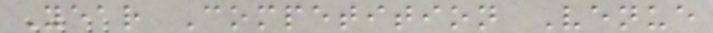Year Competition Venue
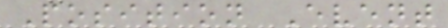Position Event
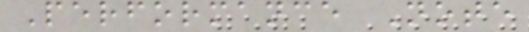Performance Note
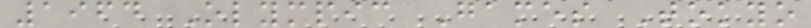1964 Olympic Games Tokyo
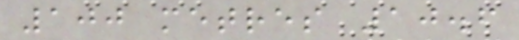100 metres 10.6
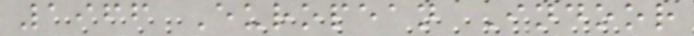1966 European Indoor
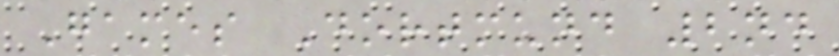Games Dortmund 2nd
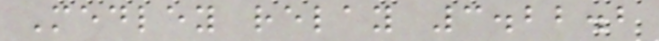Medley relay 3.22.2
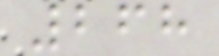268
